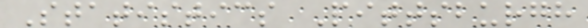Statistics Pittsburgh
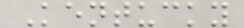Kentucky
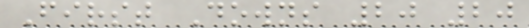First Downs 20 20
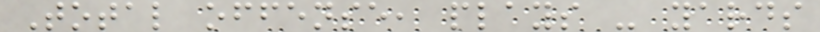Total offense, plays - yards
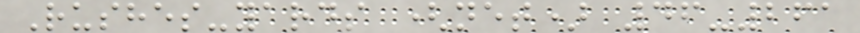Rushes-yards (net) 46-261
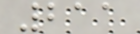211
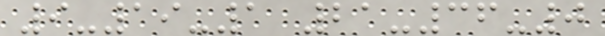9-19-1 21-36-0
